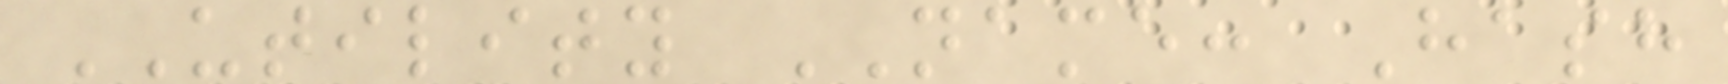UTILITY NAME: Hash
